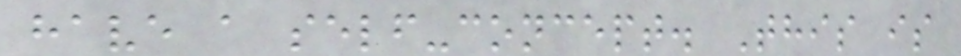have a self-concept. This is
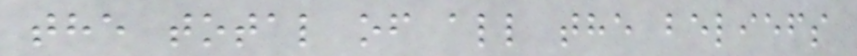the total of all the beliefs
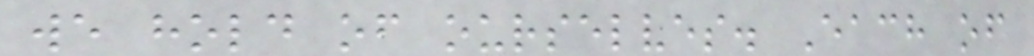we hold of ourselves. Each of
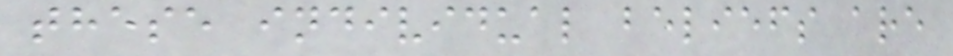these individual beliefs are
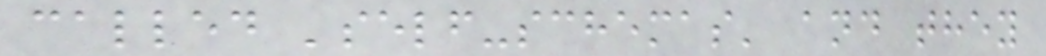called 'self-schemas' and they
